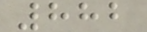882
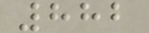882
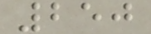250
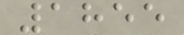1855
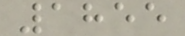1855
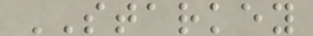STARKEY
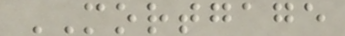MORTGAGE
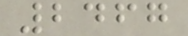2467
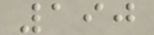190
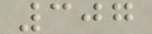307
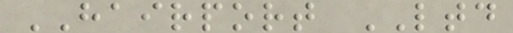HAIRPORT LTD
